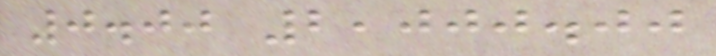0.00 2,000.00
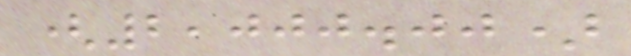(2,000.00)
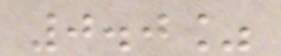0.0%
